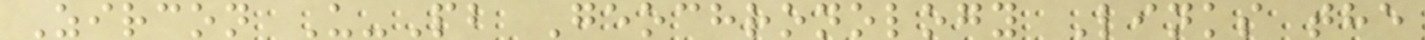Zircon U-Pb Geochronology Links the
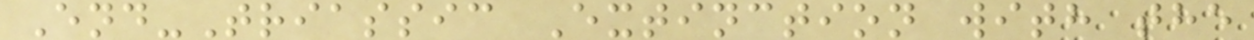End-Triassic Extinction with the
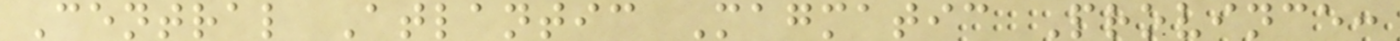Central Atlantic Magmatic Province:
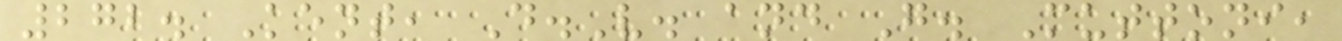272. Kent, D.V. and G. Muttoni,
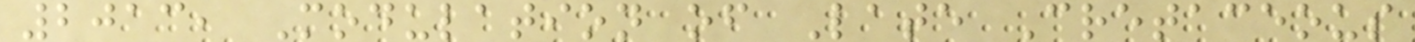2013, Modulation of Late Cretaceous
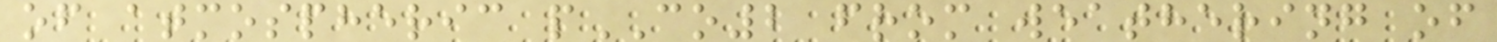of atmospheric pCO2 from weathering of
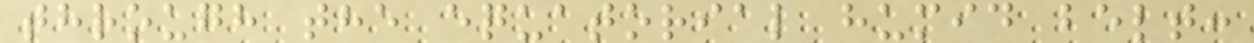through the equatorial humid belt:
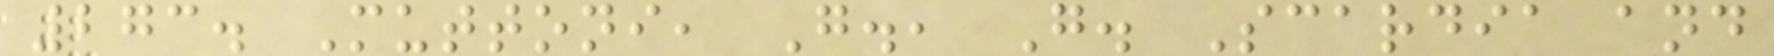273. Muttoni, G., G. Scardia and
